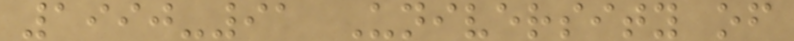1990-91 University of
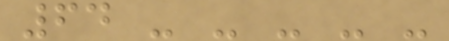64 - - - - -
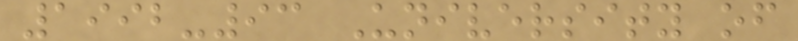1992-93 University of
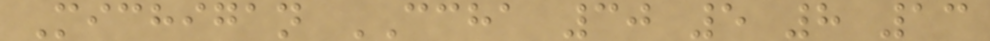Michigan CCHA 30 5 8 13
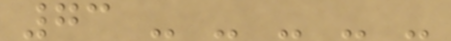73 - - - - -
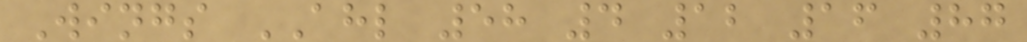Wings AHL 58 4 12 16 87
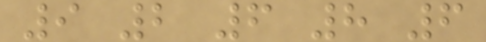9 2 6 8 6
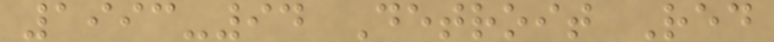1993-94 Detroit Red
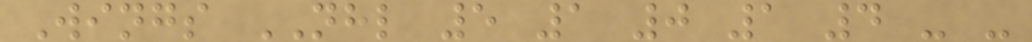Wings NHL 5 1 0 1 4 - -
